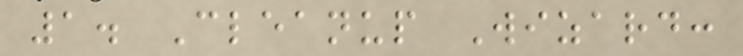1. Cleanup Wizard:
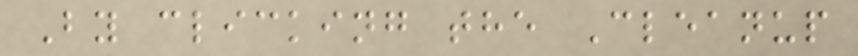By clicking the Cleanup
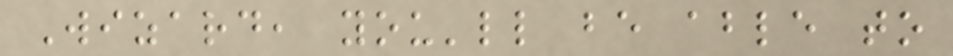Wizard, you'll be able to
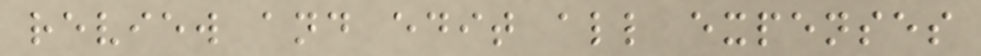review and edit all expenses
